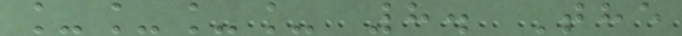____ 8. The
